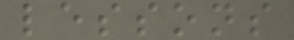lessons
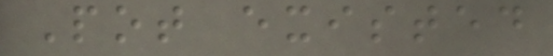Pot existed
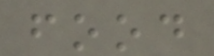food
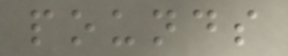pounds
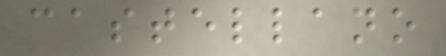castellano
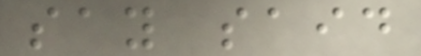say said
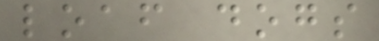loaf dogs
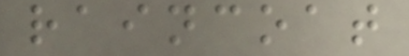raincoat
